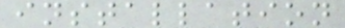installation
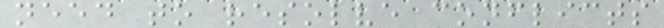need to resolve conflicts
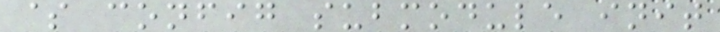$ config submodule init
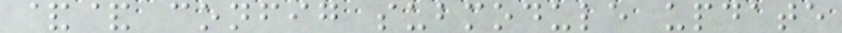&& config submodule update
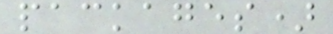packages)
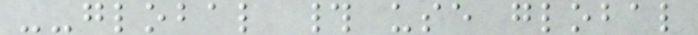--global # use global
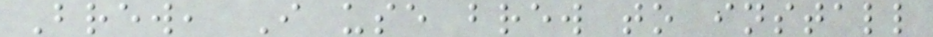Brew, I use brew to install
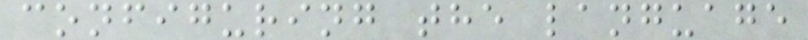configuring the language
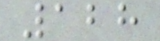128
